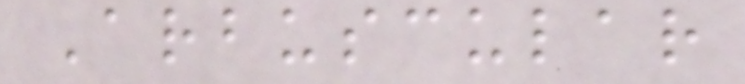Arbuscular
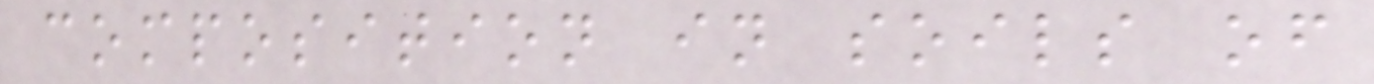composition in soils of
